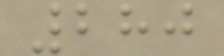280
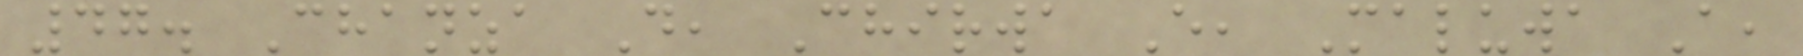47. Chanza D, Chirwa E, Maluwa A,
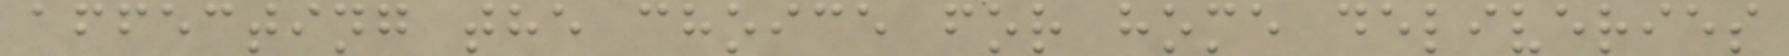affecting the choice for home deliveries
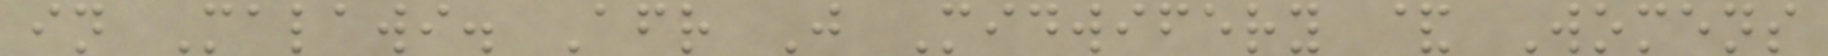in Malawi. Afr J Midwifery & Womens
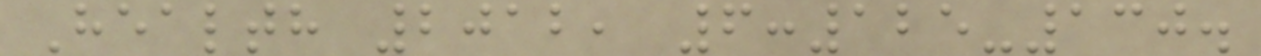Health 2012, 6:125-130.
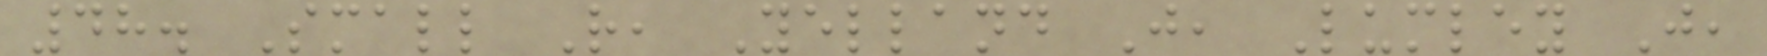48. Small R, Yelland J, Lumley J,
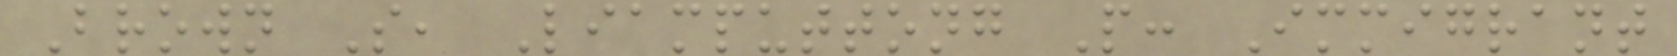Brown S, Liamputtong P: Immigrant
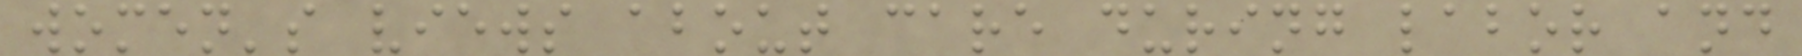women's views about care during labor and
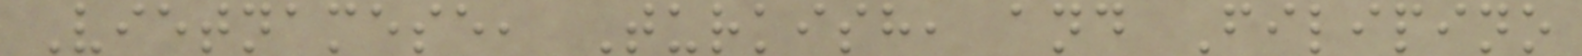Vietnamese, Turkish, and Filipino
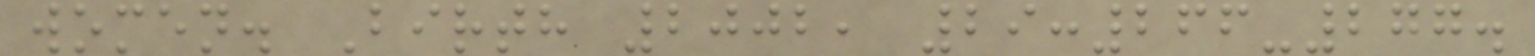women. Birth 2002, 29:266-277.
